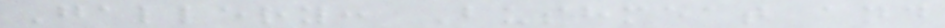Gallery: Bushmeat and
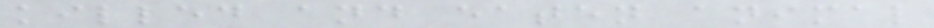killed and eaten animal
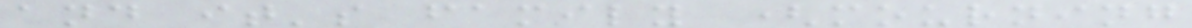and it's family (mourning
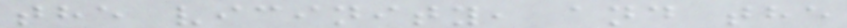the vicinity, and the
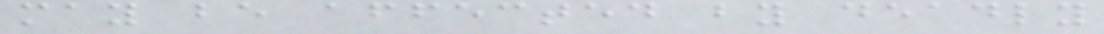may be affected by deadly
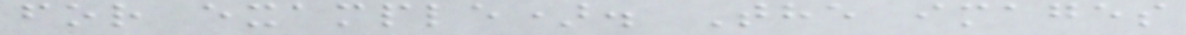for example). The images
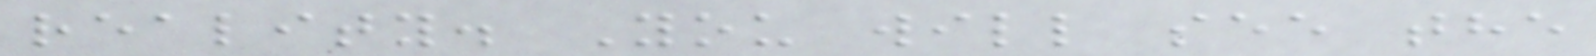reality. You will see the
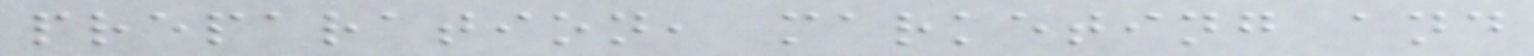preparation, marketing and
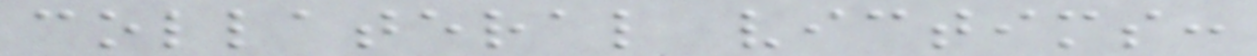collateral victims:
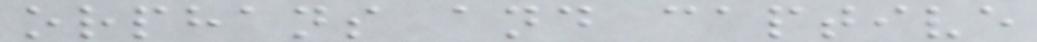orphans and captive
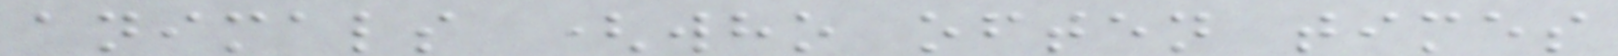animals (who often times
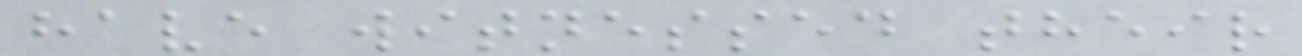have witnessed their
